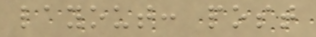layout: post
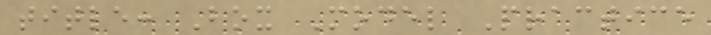title: Box Model Practice
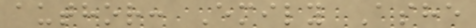author: Emily Ashe
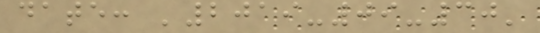date: '2019-09-30'
